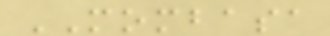MOMBASA
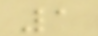1
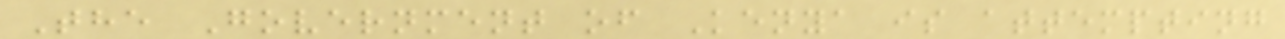The Government of Kenya is attempting
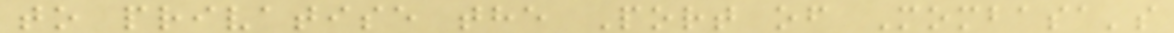to privatise the Port of Mombasa's
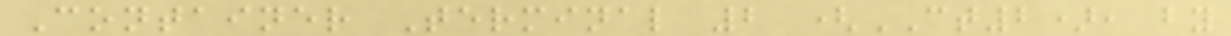Container Terminal 2 (CT2), by
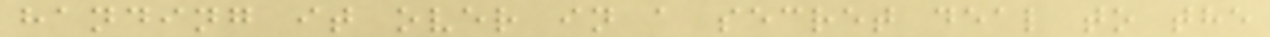handing it over in a secret deal to the
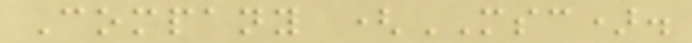Company (MSC).
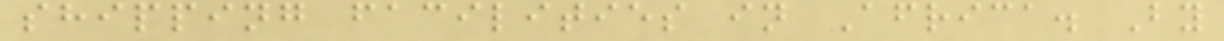shipping facilities in Africa. By
